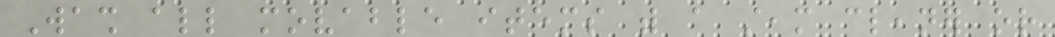Wash all movable items with a steam cleaner or
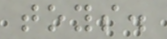toys.
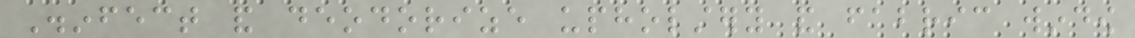Disinfect and deodorize upholstery and fabric window
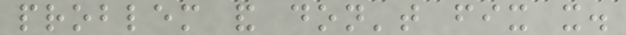problem and don't fix it.
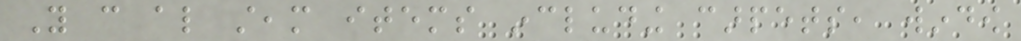You can also steam items including carpets, window
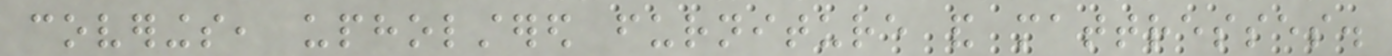coverings, upholstered furniture and mattresses.
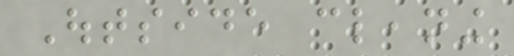Outside cleaning
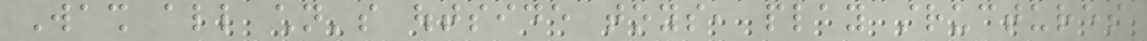Wash all children's outside toys, play structures
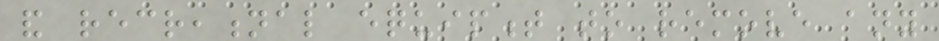and recreational equipment to remove any
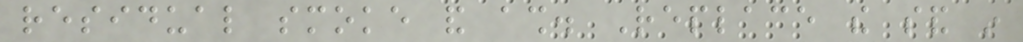residual smoke and ash. Replace the sand in
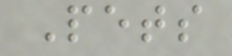Pets
